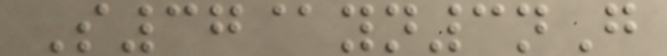S37@yn3nG
